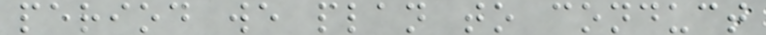period we plan to conduct
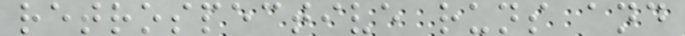retrospective runs and
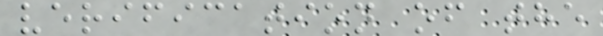verification of the
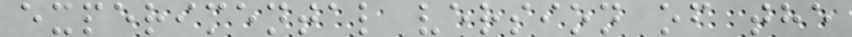experimental version of the
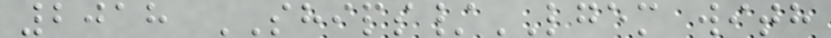2018 SHIPS/LGEM with
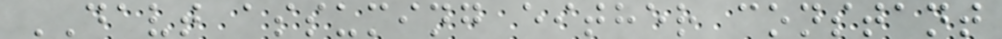DAVT assuming either constant
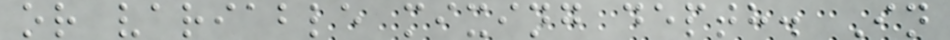or variable mixing depth. In
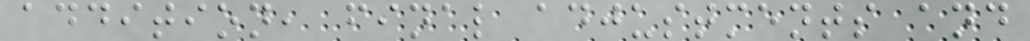addition, final adjustments and
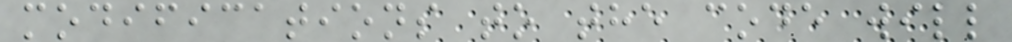modifications to the code will
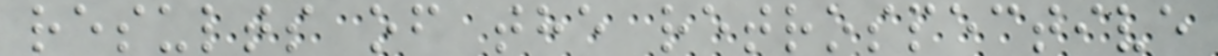results of the retrospective
